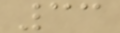33
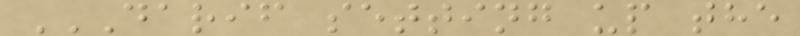DARIF SETTING UP THE
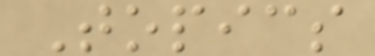Topics
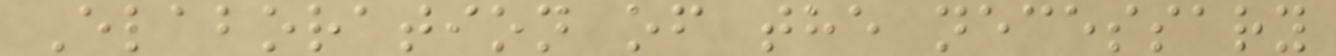Elaboration of the necessary
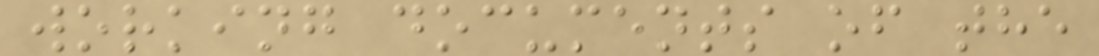working documents of the
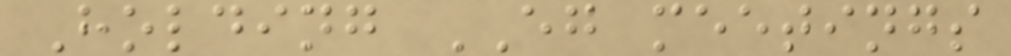Holding EG meetings
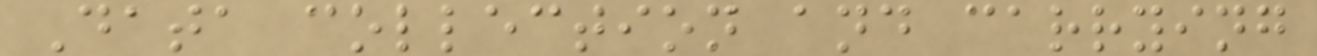Data collection and carrying
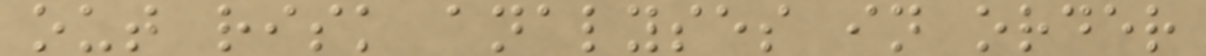out risk analyses in order
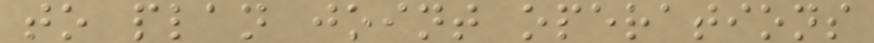to plan joint operations
